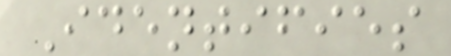Identifies
